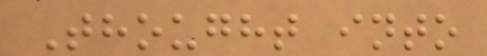Thought into
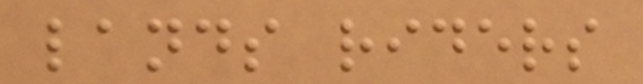lands riders
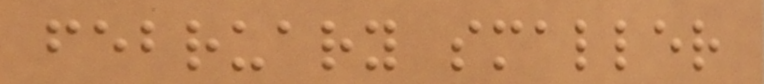february smaller
